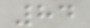84
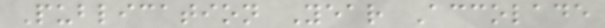Publication Year Accolade
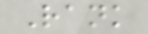Rank
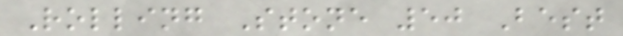Rolling Stone 50 Best
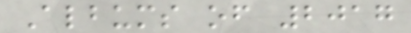Albums of 2017
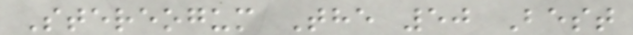Stereogum The 50 Best
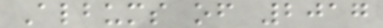Albums of 2017
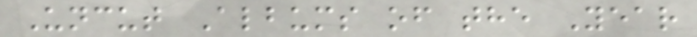Uncut Albums of the Year
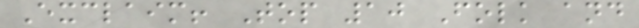Exclaim! Top 10 Folk and
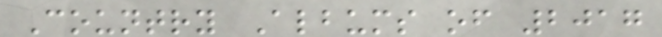Country Albums of 2017
